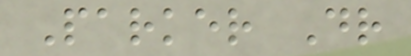Parker Dr
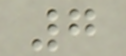7
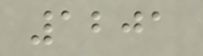1201
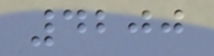4200
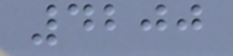4200
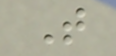T
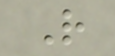R
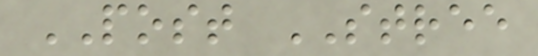POST STREE
